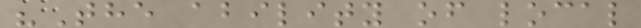"The ability of local
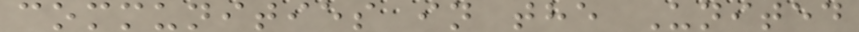communities in the United
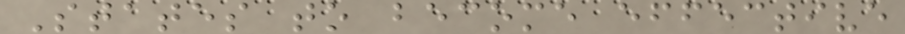States to become effective
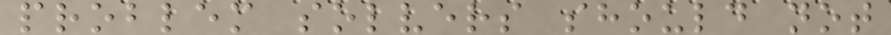problem solvers should not
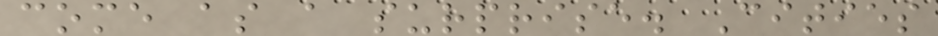come as a surprise. Cities
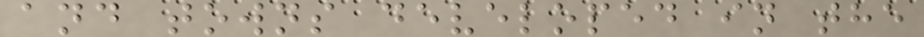and towns developed in the
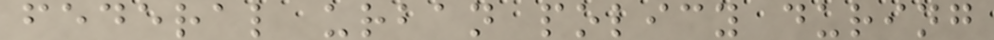federal urban policy during
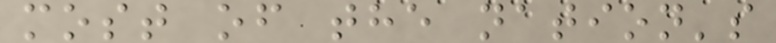most of the nation's
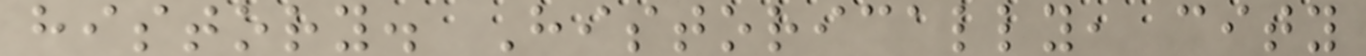history. Historically, city
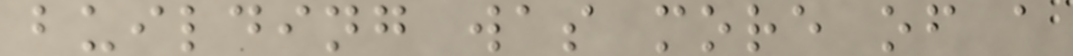building was more of a
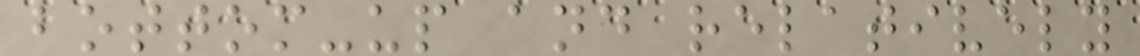bottom-up and relatively
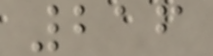216
